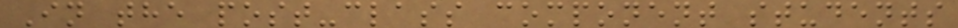In the post-class component students
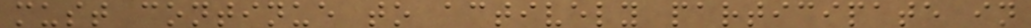must continue to actively participate in
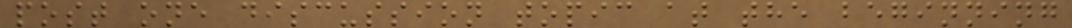post one discussion topic at the beginning
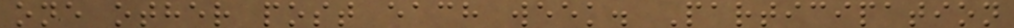one other post each week. Participation
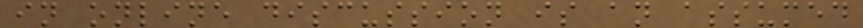in online discussion is an assumed
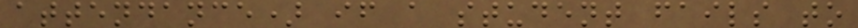attendance) if a student fails to
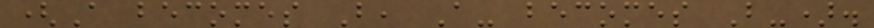(A becomes B, A- becomes B-).
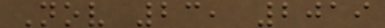Nov 23, 2019
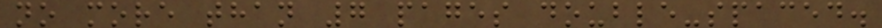no more than 7 pages double-spaced.
